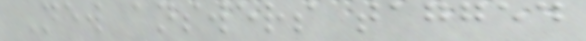New answers tagged
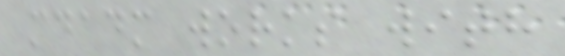mdadm works with
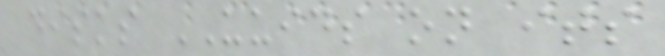disks UUIDS on its
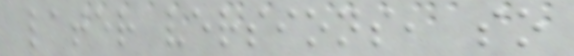later versions, so
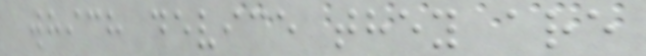which device they are
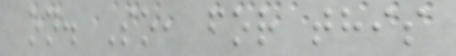on. So, for this
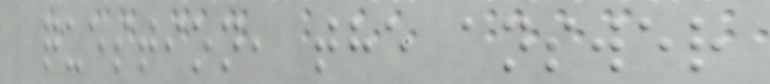question, the answer
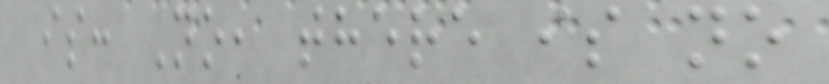is: No, there is no
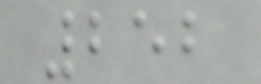252
